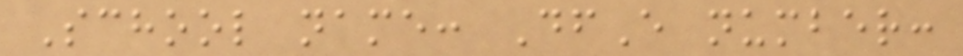School name: DfE number:
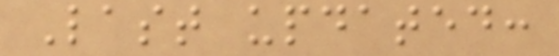Last updated:
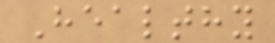Healthy
